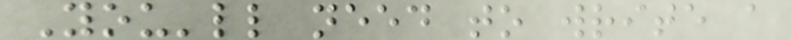You'll need to write a
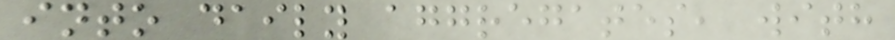into daily aggregates, with
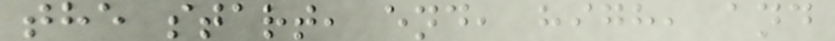the start, end, high, and
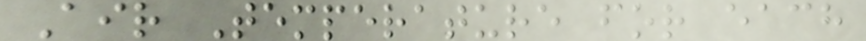Air Temperature for each
